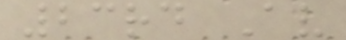23rd Av
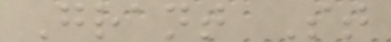Grant St
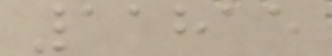11815
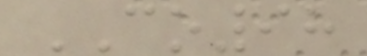CO98
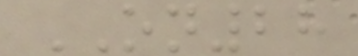ON28
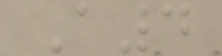A4
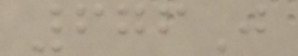676J
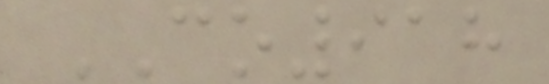CO918
